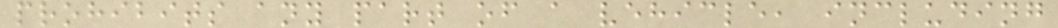prohibits any part of a vehicle, including
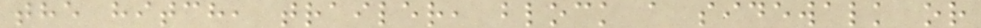the hitch, trailer, block a sidewalk or
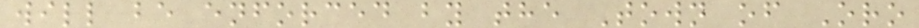will be enforced by the Town of Oro
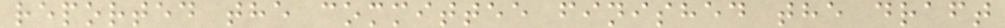reported the committee finished the draft
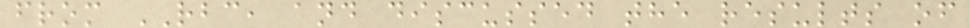from RBC, and discussed the results of
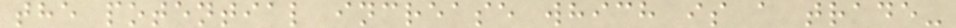the potential increase which is a trade-
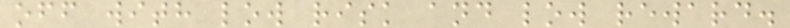off with low risk and low reward.
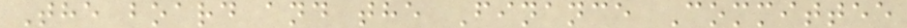The board and the Finance Committee
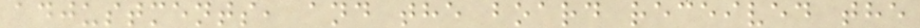adjustments, and the board received the
